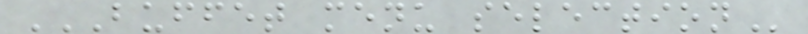BUFFET MENU SELECTION
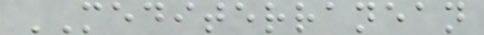MEDITERRANEAN
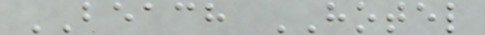BEACH HOTEL
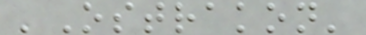'Ostrakon'
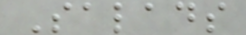Salads
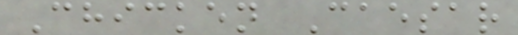Chicken Caesar
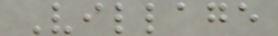Village
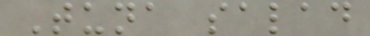Tuna salad
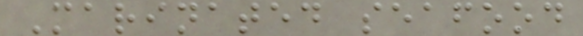Marinated seafood
